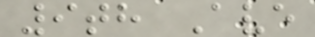9th Ave
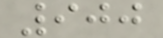900
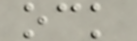ock
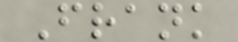Frank
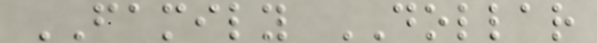FAMILY DOLLAR
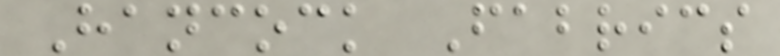Hancock Fabrics
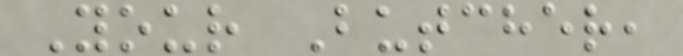Your Butcher,
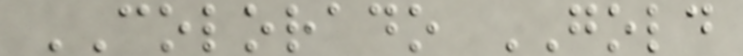COLORADO GOLD
